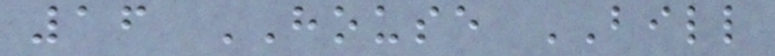16 HOUSE BILL
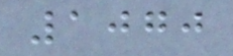1070
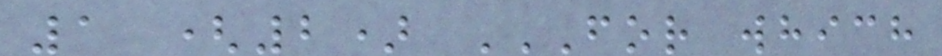1 (2) FOR WHICH
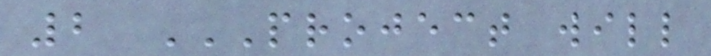2 PROJECT WILL
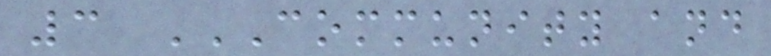3 COMMUNITY AND
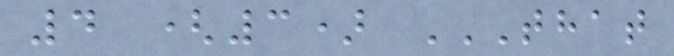4 (3) THAT
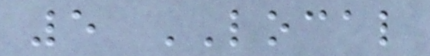5 LOCAL
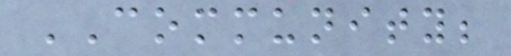COMMUNITY;
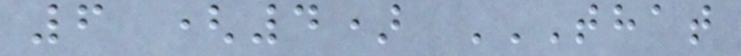6 (4) THAT
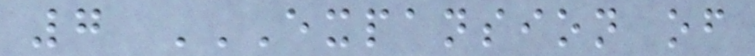7 EXPANSION OF
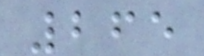265
